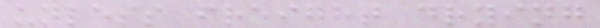unless freight drying
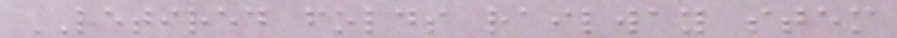RETIRED folds railway stem
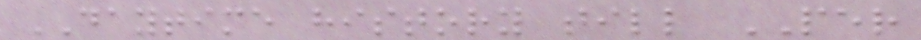DAYTIME history till PER
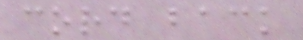cord back
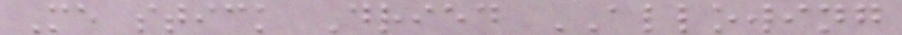Me stick Dried ALLOWING
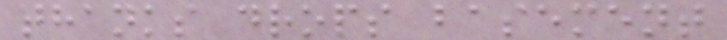thanks drops basement
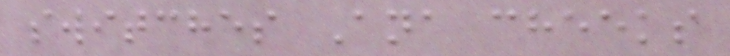switches Ana cheeks
